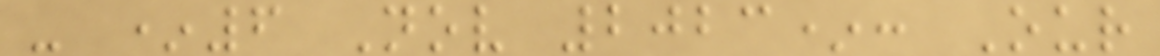- *6 Nov 2023*: Our
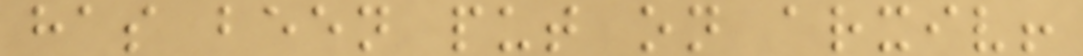has been put on arxiv!
